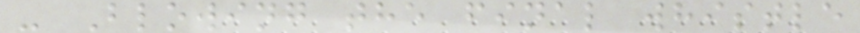- Blowing the final whistle
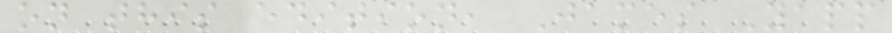on this edition, James Yapp
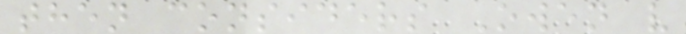then considers Owen v
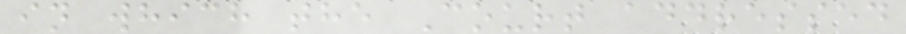in which the Court addressed
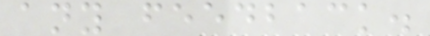any feedback.
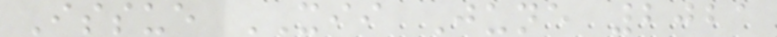Issue XII June 2021
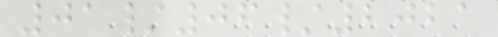01/06/2021
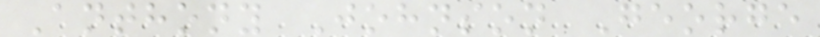Anthony Johnson George
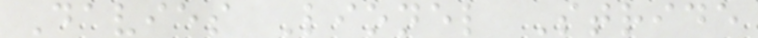Davies Lionel Stride
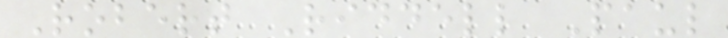Robert Riddell Paul
